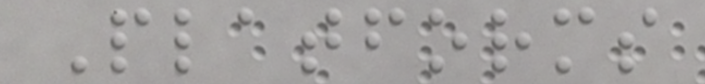Platforms
